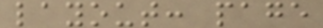layout: page
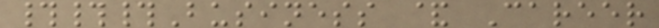###Business & Career
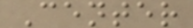Center
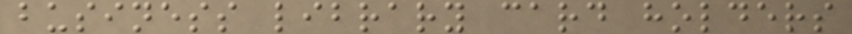business library card holders
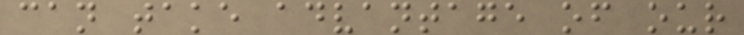can take advantage of our
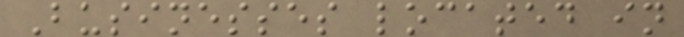Businesses located in
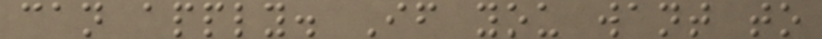can apply. If you want to
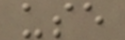use
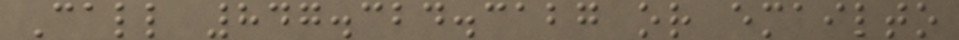Call 847.324.3127 or emailto
